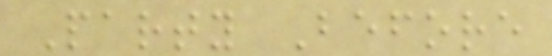Party Before
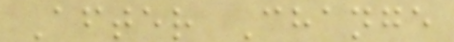After Change
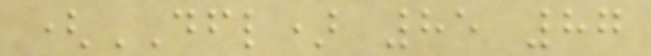(DFL) 85 87
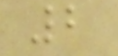2
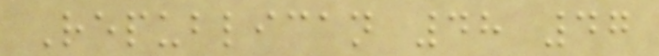Republican 48 47
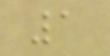1
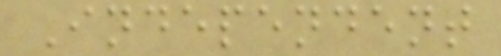Independent
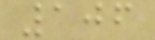106
